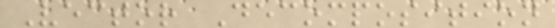Vector Decomposition
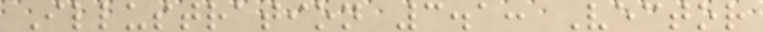Illustration 3.1: Vector
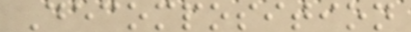Decomposition
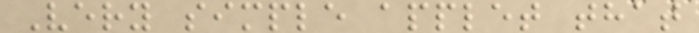Very simple applet that
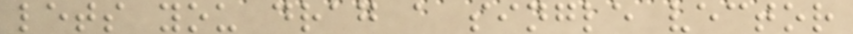lets you drag a single vector
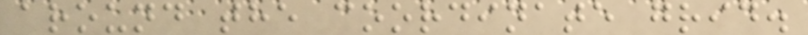around the coordinate grid.
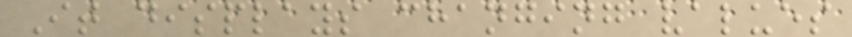It displays changing values
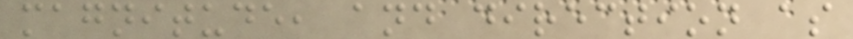magnitude, and direction as
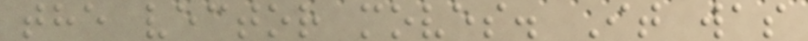the vector moves. It was
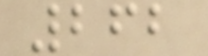262
